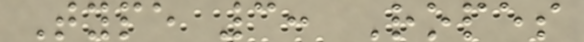Type 3: Ropes
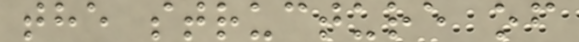the structure of
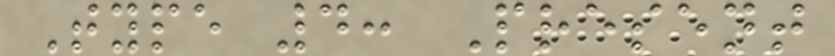Type 4: Present
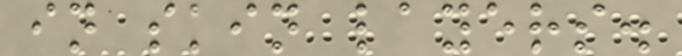in skin layers.
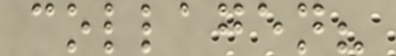collagen?
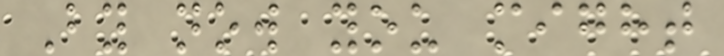By now you might
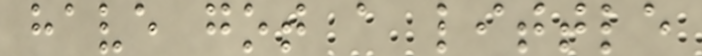have got a little
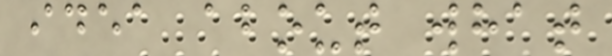idea about what
